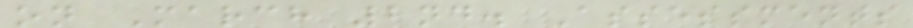on March 2nd. Assessments
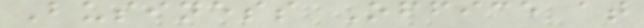Business Office at
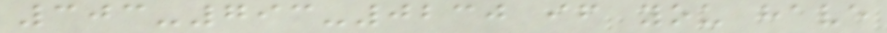303-793-0230 if you have
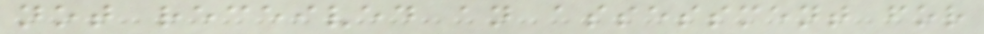not received an assessment for
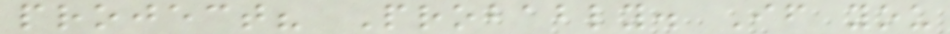project? Probably. If you
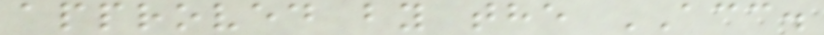approved by the ACC.
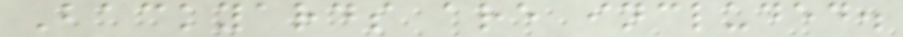Backyards are included.
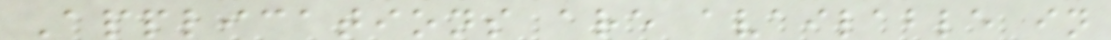Applications are available in
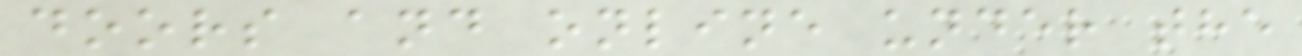doors and online under the
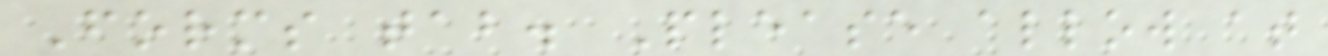Forms tab. Please allow at
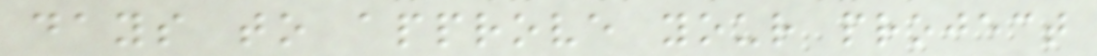days to approve your project
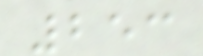253
